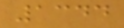1344
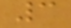3
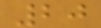20
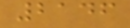2146
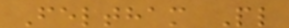Feltham Pl
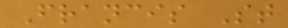Francis St
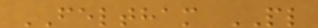FELTHAM PL
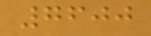7600
